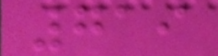719
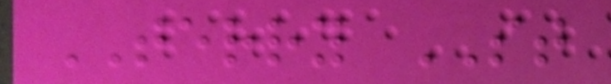TERRY ST
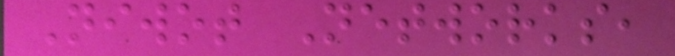Niwot Networks,
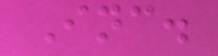Inc.
